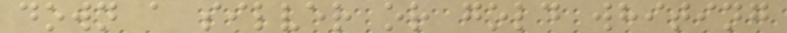down a silver or gold whiting
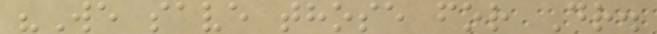"We save those for Dr.
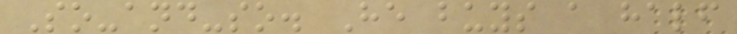So-and-so. He buys a half
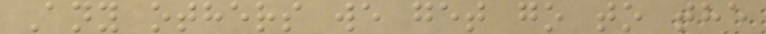Any others we get go to the
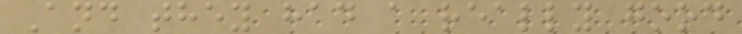And they had a really good
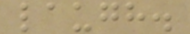laugh.
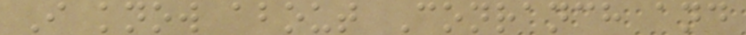I know about Conranch and
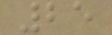25
